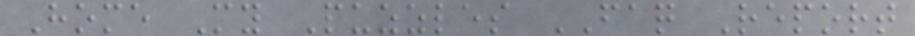Home My Puzzles FAQ Report
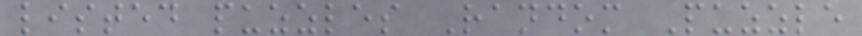listed puzzles Random Puzzle
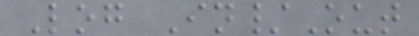Log In/Out
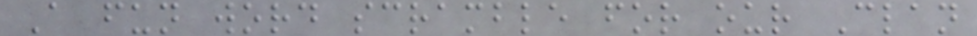A fun word scramble for our Clan
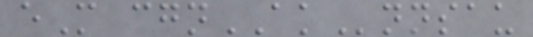eM cgnAKnnsau
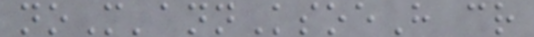noM'annKsoeH cr
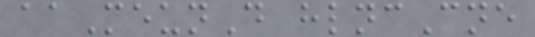aaMeunD hlncCne
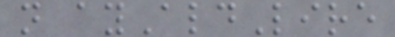n ayAldLire
